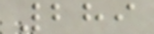289
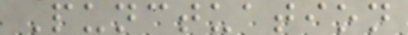Punctuation
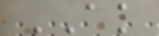AK
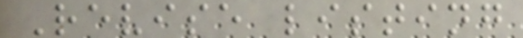Revise listing
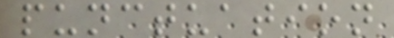punctuation
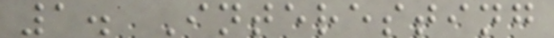1. Interesting
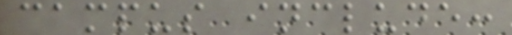campus include:
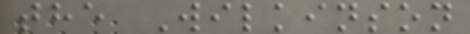the Wilkinson
